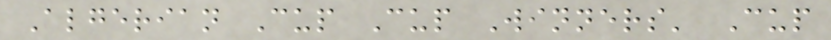Algerian Cup Cup Winners' Cup
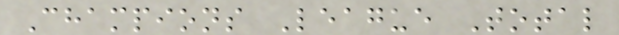Champions League Total
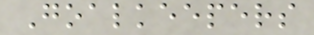Goalkeepers
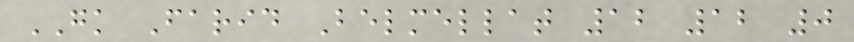GK Farid Belmellat 12 12 0
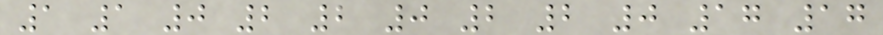1 1 0 2 2 0 2 2 0 17 17
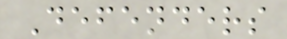Defenders
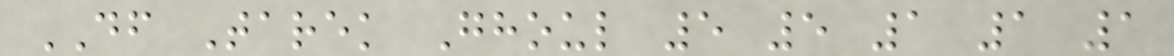DF Tarek Ghoul 5 5 1 1 1
